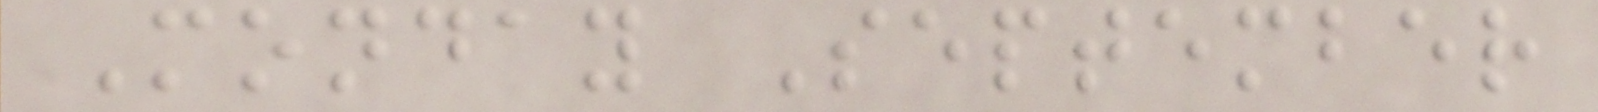Monday September
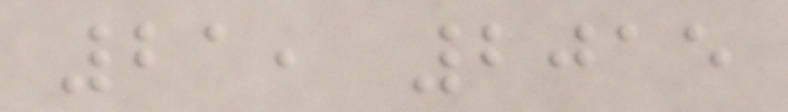21, 2015
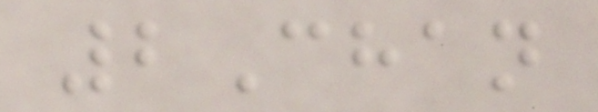2Chan
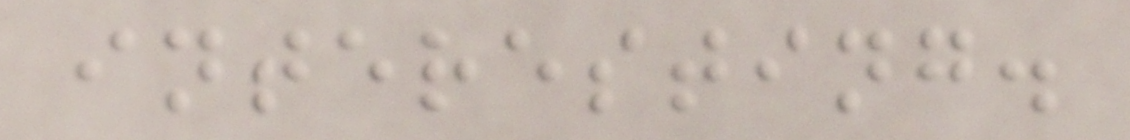interesting.
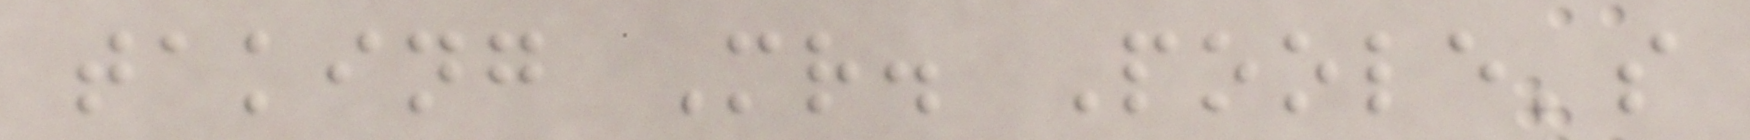taking Mr. Poole's
